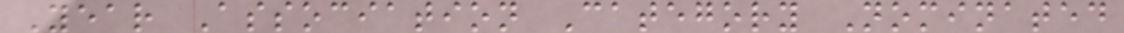Year Association Category Nominated
